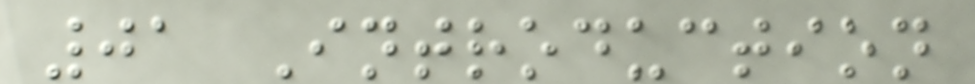01 Introduction
